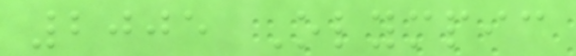2005 Olympic
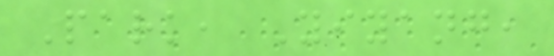Park, Yiyang,
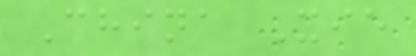China Xie
